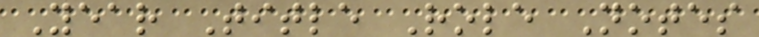Year Title Role Notes
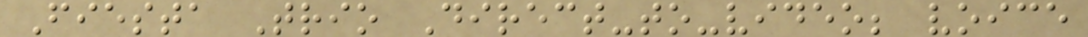Fiesta Trio Direct-to-video; voice
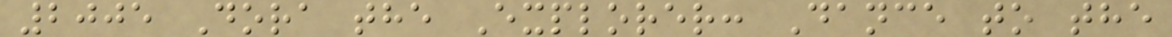2005 Dora the Explorer: Dance to the
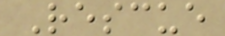Rescue
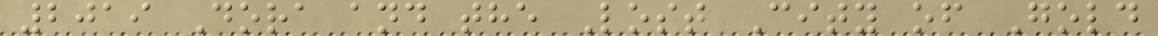2019 Dora and the Lost City of Gold
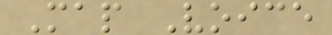Map Voice
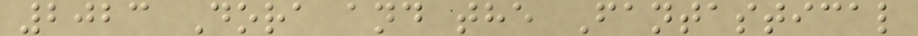2023 Dora and the Fantastical
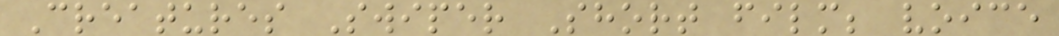Creatures Swiper Short film; voice
